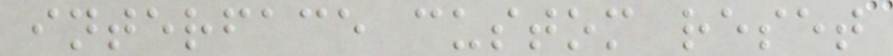interface custom reset
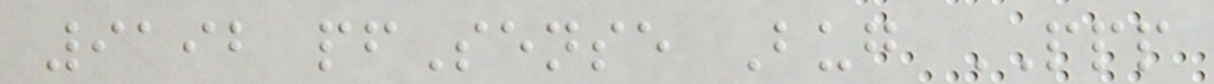9192 pfSense Bug PPP
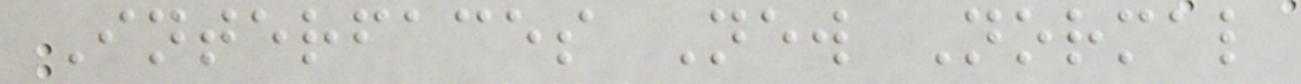Interfaces New Normal
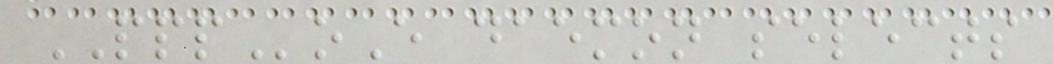PPPoE daemon selects
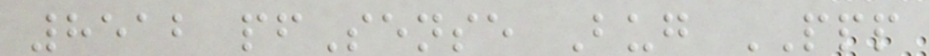8512 pfSense Bug PPP
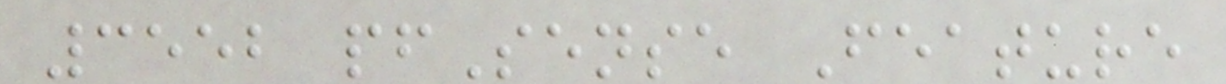3552 pfSense Feature
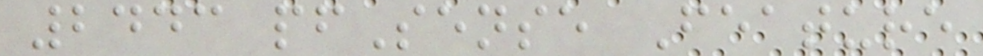2443 pfSense Feature
